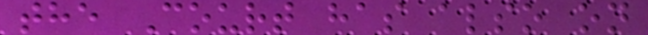the Court has also on
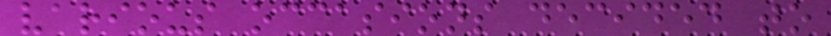various occasions decided to
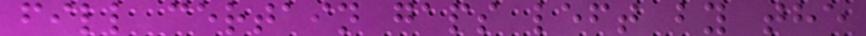fill certain gaps left by the
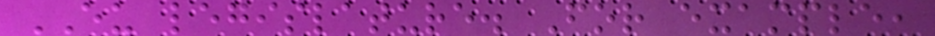EU legislature. For example,
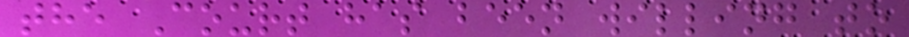the Court has been willing to
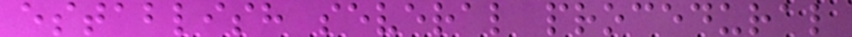establish several procedural
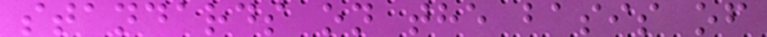standards on the basis of
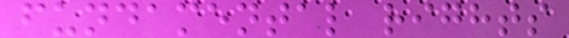fundamental rights
